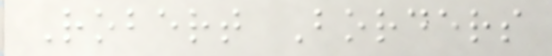Robert Borders
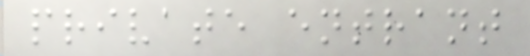private entrant
